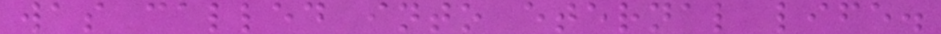was called into eternal life.
